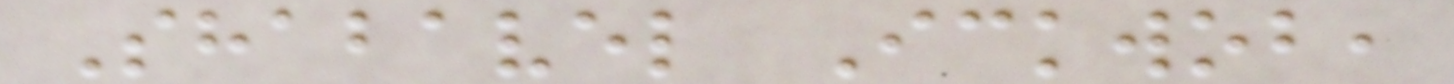Shabavel Ickwob,
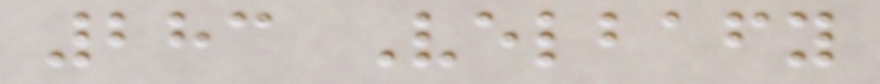283 Velbafy
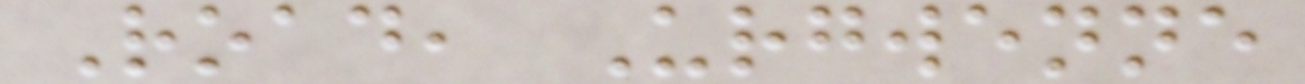Road, Urgwenne
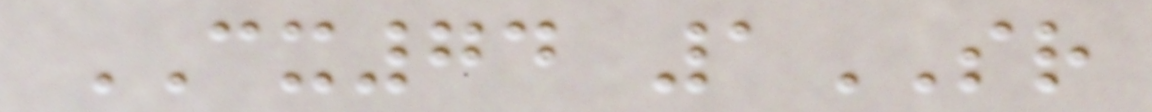CX74 1SR
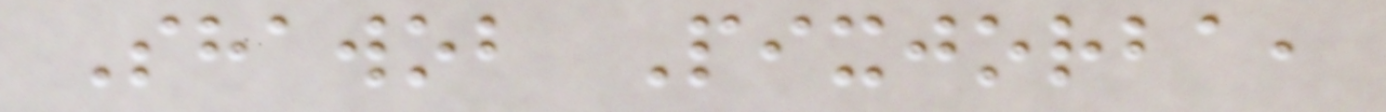Shawob Pixjorba,
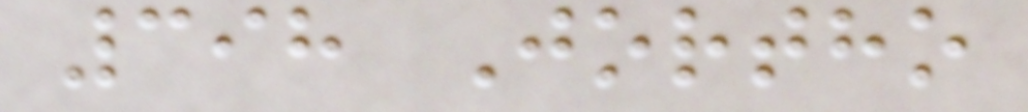398 Jortho
